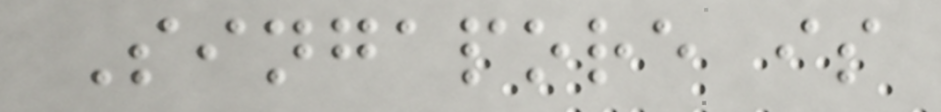Singapore is
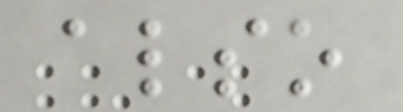also
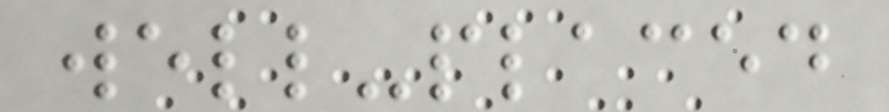well-placed
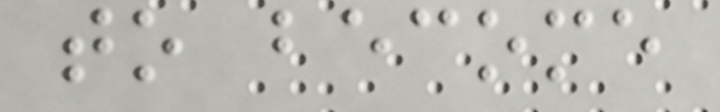to become
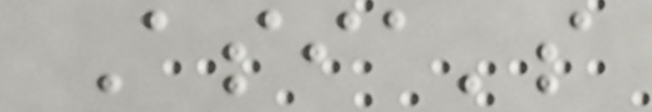Asia's
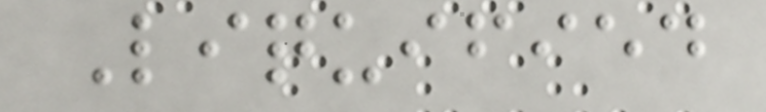Liquified
